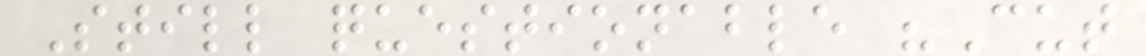Still questionable "Cut
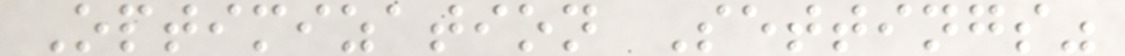Optimization Settings"
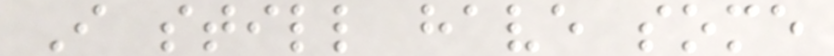I still have some
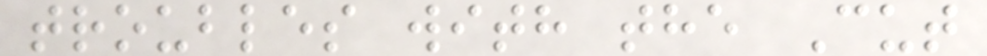troubles with the Cut
